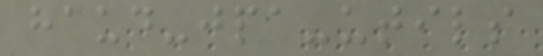haud-jpa-utils
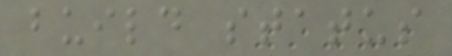build status
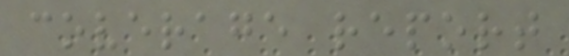coverage report
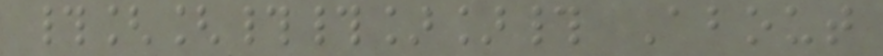#[[##]]# About
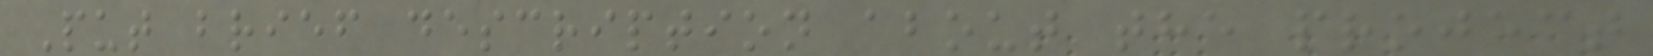Put brief description about the project
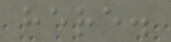here.
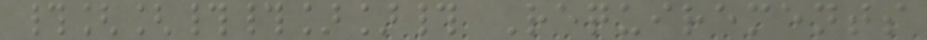#[[##]]# Requirements
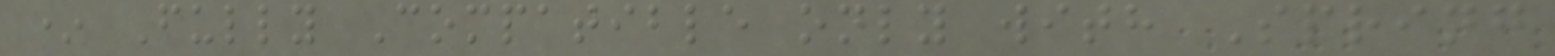* Fully Compatible only with Spring
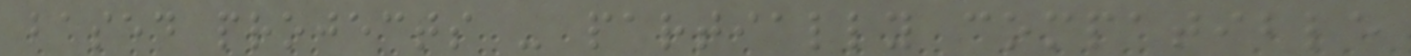based projects - partially compatible
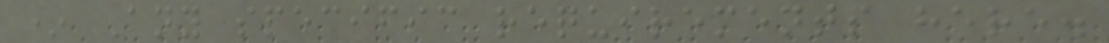* Any specific requirements here.
